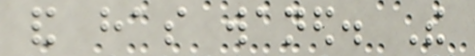and has waned. The
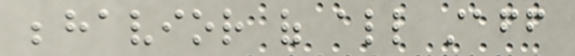behavior of all staff
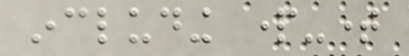including part-time
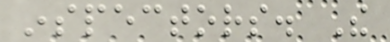inspectors. The
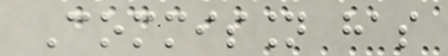Commission has
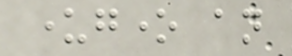undergone an
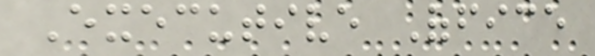Executive Office
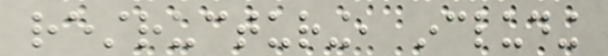restructuring, including
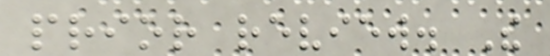prior review. The
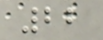22
